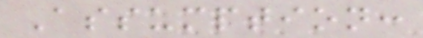Assumption:
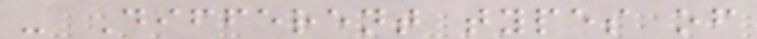- Different types of
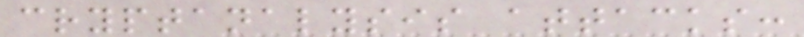cryptanalysis attacks:
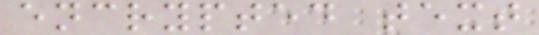encrypted text
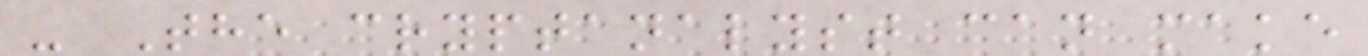- The cryptanalyst can make
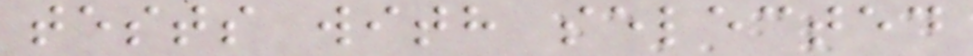tests with selected
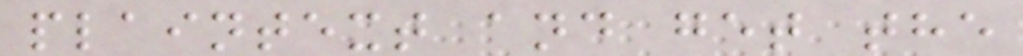plaintext and get the
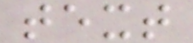text
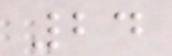24
